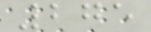275
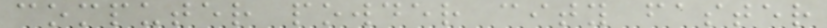computer powder city faster
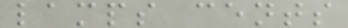lamps cents
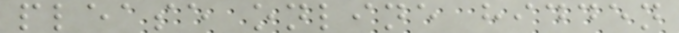please online hidden
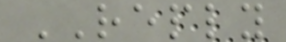REPLY
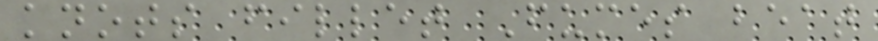knots fillet Fumes beat
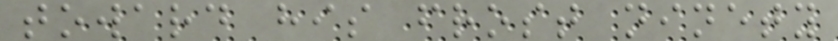toward his frost ninety
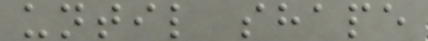until shape
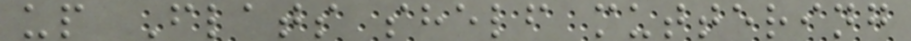up Flats shelf muttering
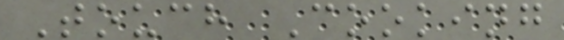Touch Cooking
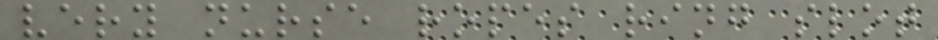very nurse ropes ring slot
